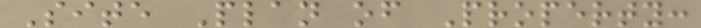Site Plan of Property:
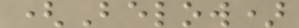(Below)
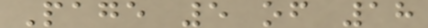Page 5 of 18
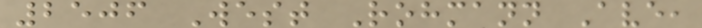2506 West Rohmann Ave,
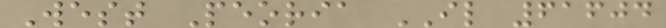West Peoria IL 61604
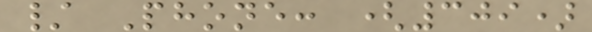/ Phone: (309)
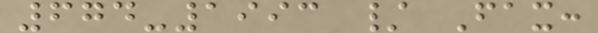674-1993 / Fax:
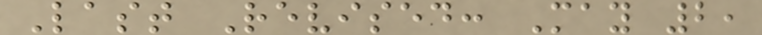Last Revised: May 2,
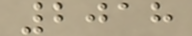2018
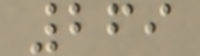269
